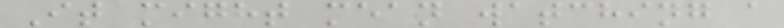It might mean watching a
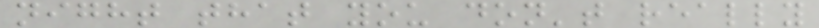night that you don't really
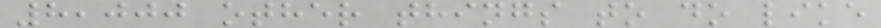8,000 other things to do like
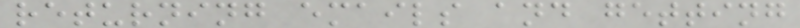returning emails and getting
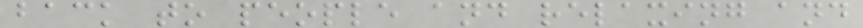back to people and relaxing and
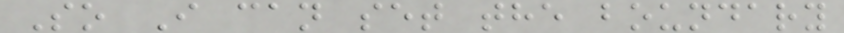So I can set the boundary
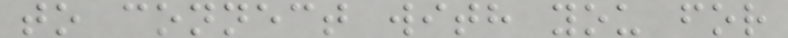to connect with you for
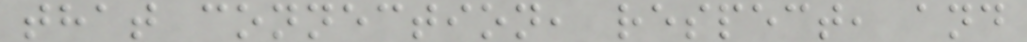that connection, respect, and
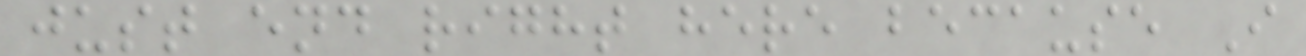just end right here because I
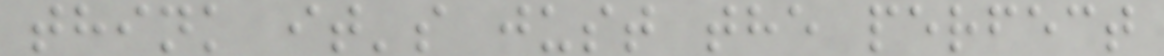think it's just the perfect
